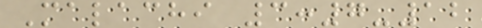Malachi 3:7-12
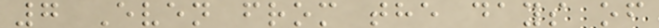7 Even from the days of
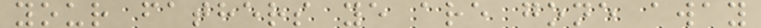your fathers ye are gone away
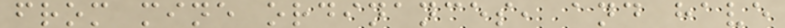from mine ordinances, and have
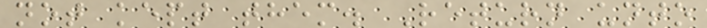not kept them. Return unto
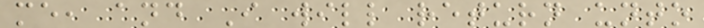me, and I will return unto
